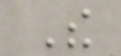The
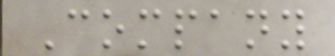Company
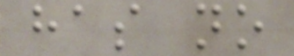has no
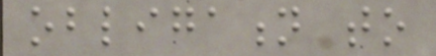obligation to
